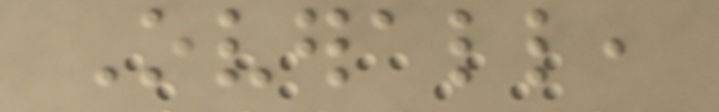Overall,
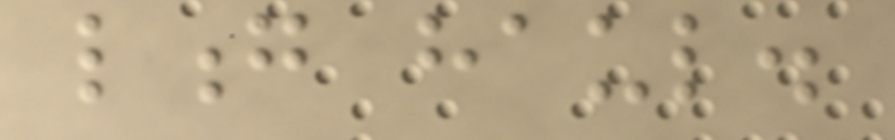long haul.
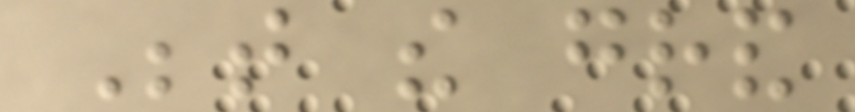Between the grand
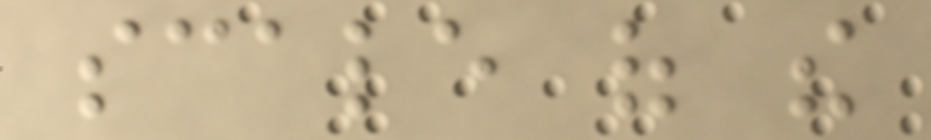scale of the
